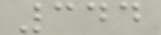344
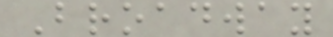Broadway
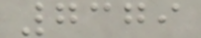7379
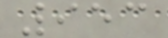953
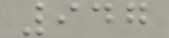947
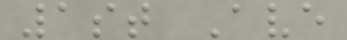1st Ave
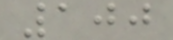100
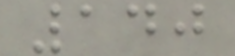140
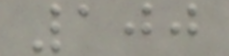100
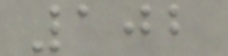102
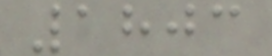1803
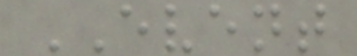EVENT
